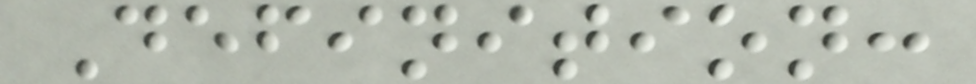Definition:
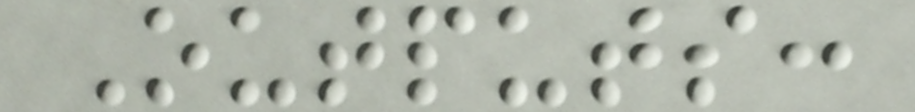Outputs:
